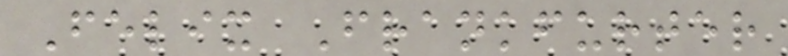Felix Frankfurter
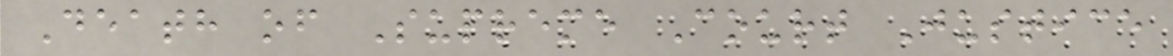Death of Supreme Court Justice
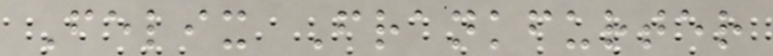Felix Frankfurter
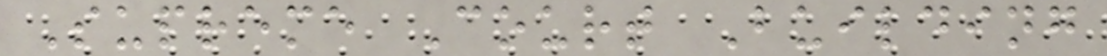Supreme Court Building
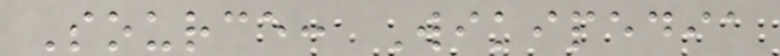Source: Wikipedia
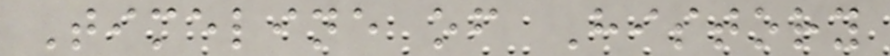Timeline of History
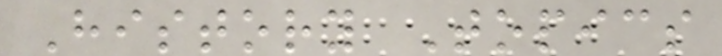History Topics
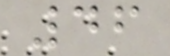46
